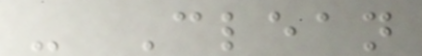- Clean
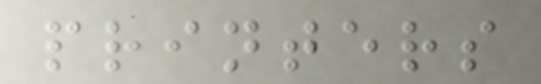printers
